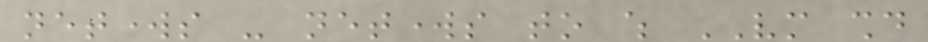networks - networks to which VM should
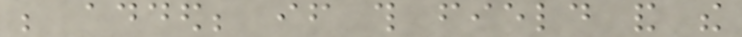be added; if this field and the
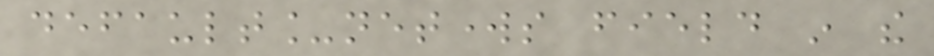default_networks field in the
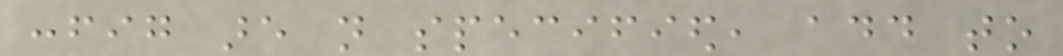config are not specified, add to
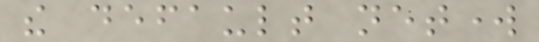the default network
